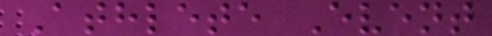Athlete Event
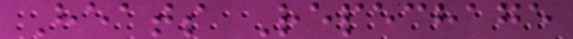Heats Repechage
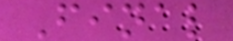Final
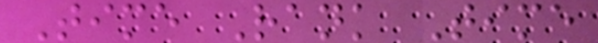Time Rank Time
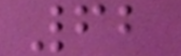62
